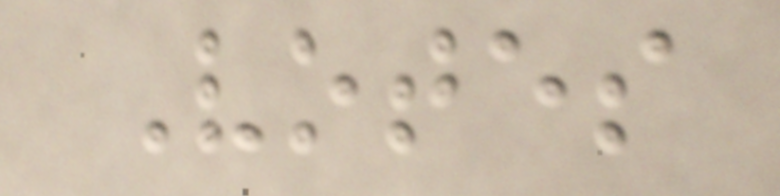Votes
